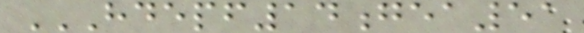HDEPF14GEA51
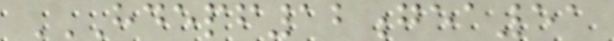HDEPF12GEA51
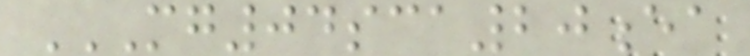MG04SCA20EA
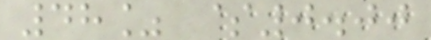48% $0.00
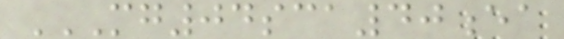MG04SCA40EA
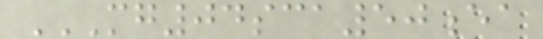MG04SCA50EA
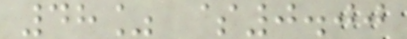48% $0.00
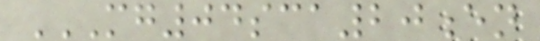MG04SCA20EN
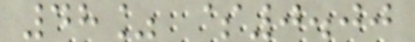48% $0.00
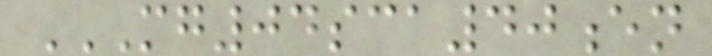MG04SCA40EN
